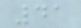41
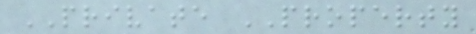PRIVATE PROPERTY
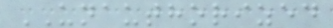UNAUTHORIZED
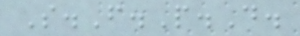S.F.P.D.
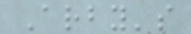Arby's
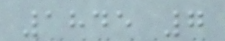1845 7
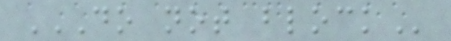DO NOT BLOCK
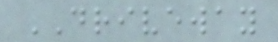DRIVEWAY
